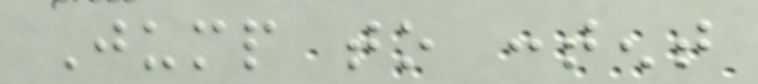Jump to content
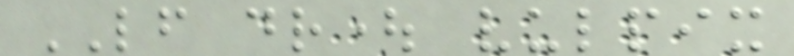LF drought vulpix
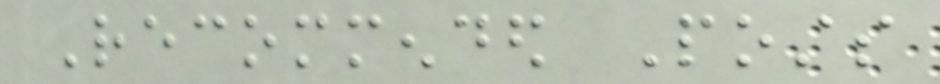Recommended Posts
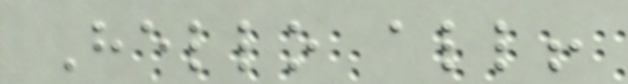Hello all!
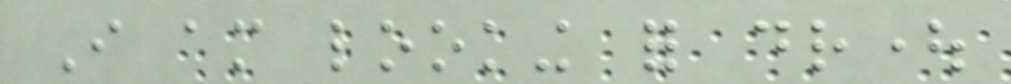I am looking for drought
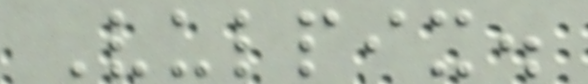Vulpix.
